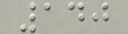140
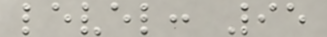level: 95
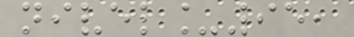nivel_95,
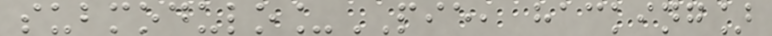submodulo_PIE, hacking]
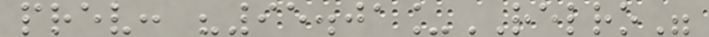prev: "95.01_RELRO"
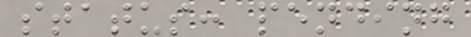status: pending
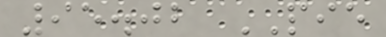95.02 PIE
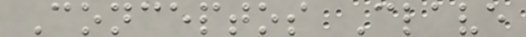Conceptos Clave
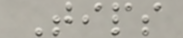Tips
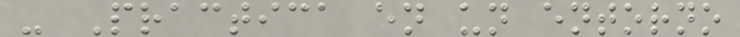- Practica en un entorno
